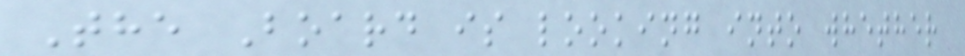The Board is looking into whether
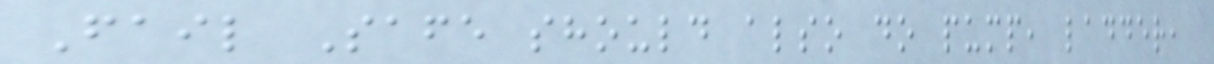Fail Safe should also do pump, ladder,
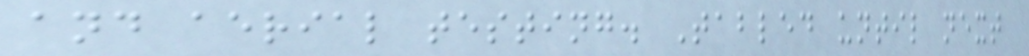and aerial testing. Tabled until next
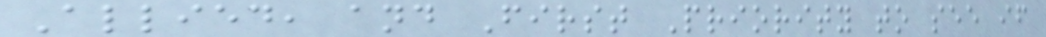Allied, and First Priority to see if
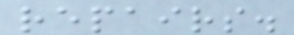repairs.
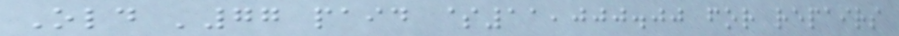Old '77 paid $11,000.00 for repairs
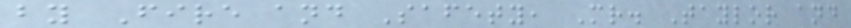by Fire and Safety, Mr. Taylor and
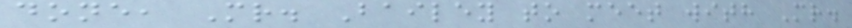done, Mr. Bailey to meet with Mr.
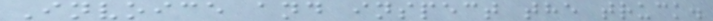Invoice and inspect the truck.
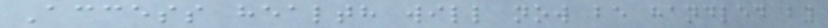Access health will now be handled by
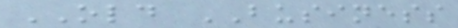OLD BUSINESS
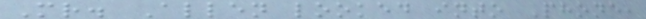Mr. Allen looked into Phone,
